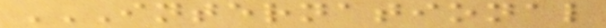INTERNATIONAL
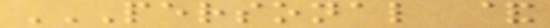PERSONAL &
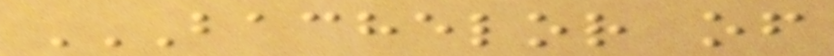BACHELOR OF
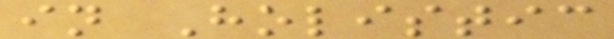in Holistic
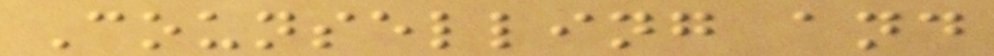Counselling and
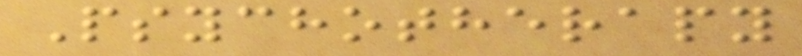Psychotherapy
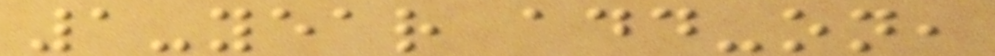1-year add-on,
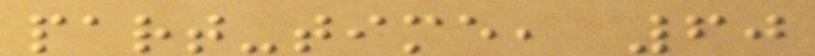part-time, 60
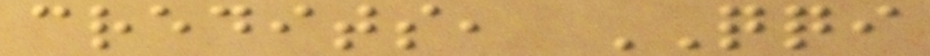credits, QQI
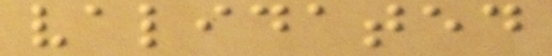validated
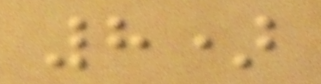8)
